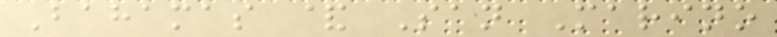Bahamas & San Marino
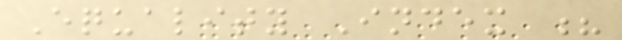Equality Index ?
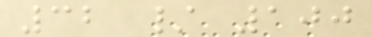32 / 100
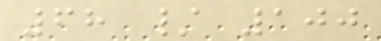68 / 100
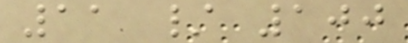11 / 100
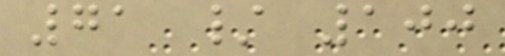71 / 100
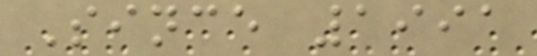Since 1991
